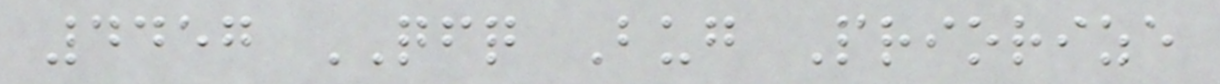4457 QFQ Bug Priorize
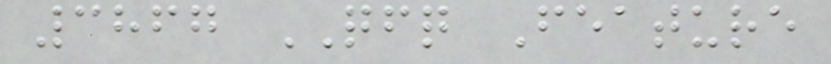3867 QFQ Feature
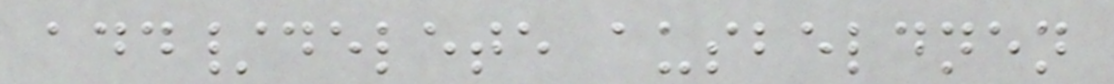add/delete ausbeldnen
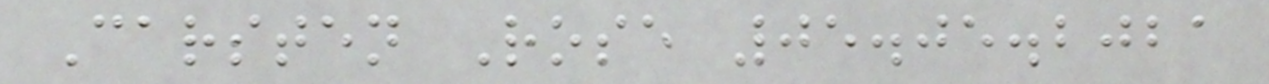Carsten Rose 05.05.2021
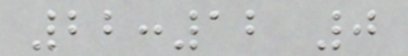22:12 0
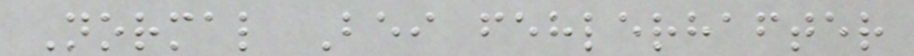Normal Bei fehlerhafter
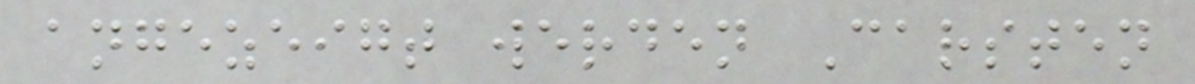angezeigt werden Carsten
